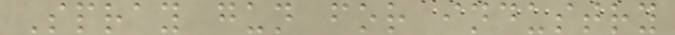Spray gun for industry
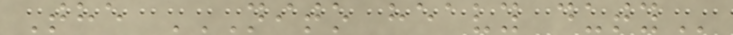The NITO HEAVY DUTY
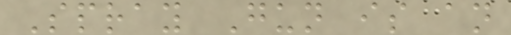Spray Gun is an
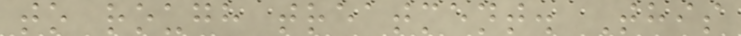to rough treatment. This
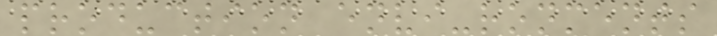production envi-ronments
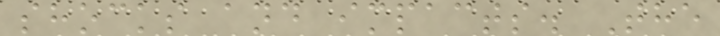shocks and impacts. The
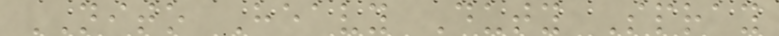NITO Heavy Duty Spray
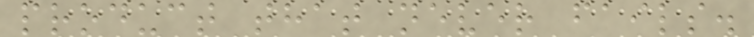product that never fails.
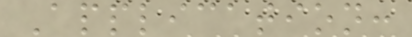Application:
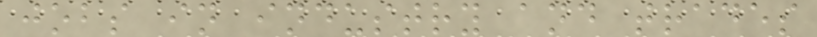jobs in industry and trades
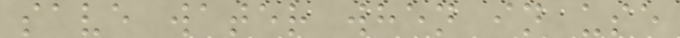save water when in use
